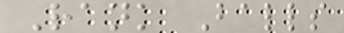Rank Balls
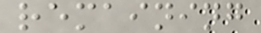remaining
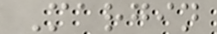Margin
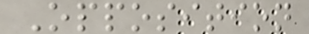Opposition
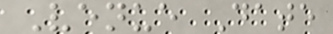Venue Date
